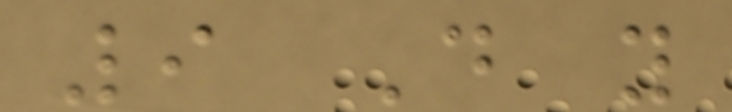9 Do you
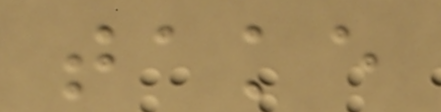take
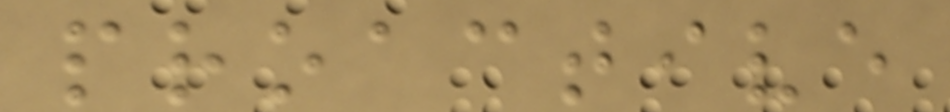proactive
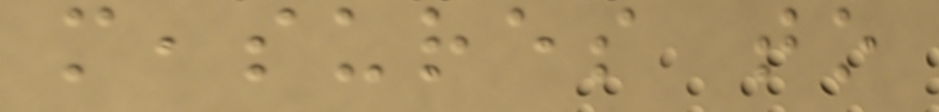measures to
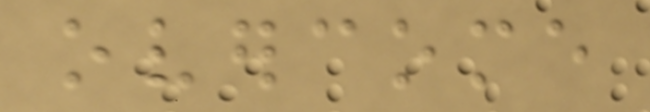overcome
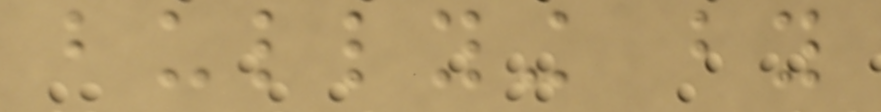bullying by
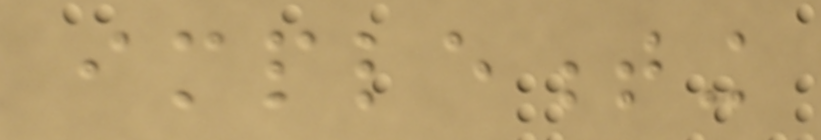implementing
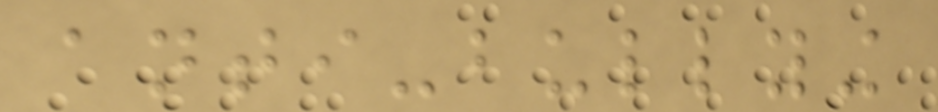anti-bullying
